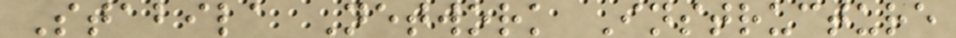Stabila Network Instructure
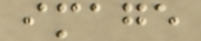image
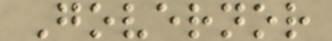Governor
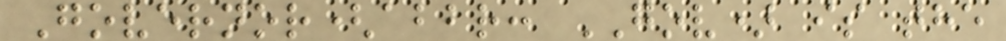Governor(abbr: GOV) is the
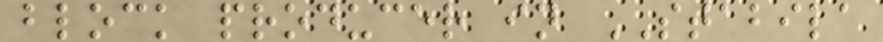block producer in STABILA
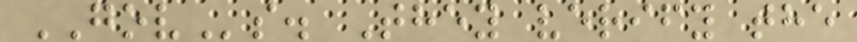GOVs. They verify the
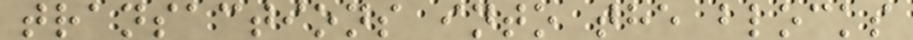transactions into the blocks
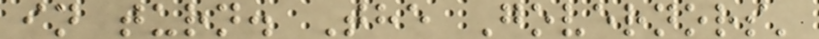in turn. The Governors'
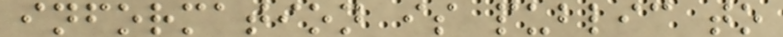information is public to
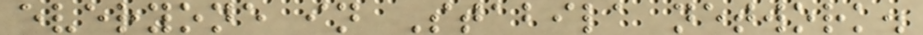everyone in Stabila network.
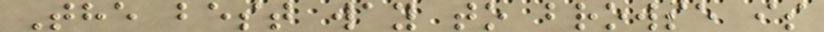The best way to browse is
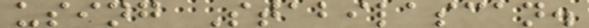using Stabilascan.
